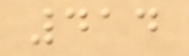414
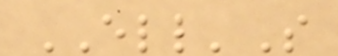ELL'S
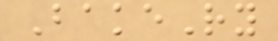BakeRy
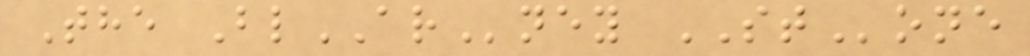The BlARney STone
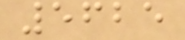5625
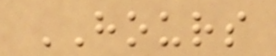HOURS
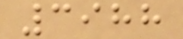3988
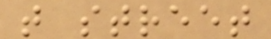t street
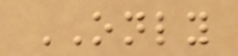ONLY
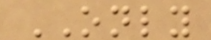ONLY
